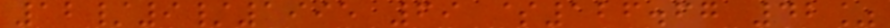12/9/1995 69 $126.67 42%
